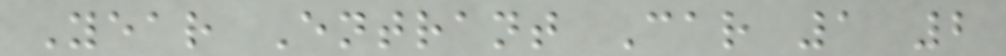Year Entrant Car 1 2
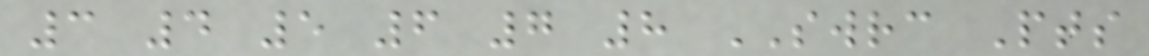3 4 5 6 7 8 SWRC Pts
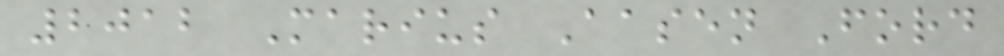2012 Marius Aasen Ford
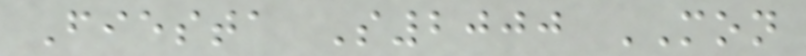Fiesta S2000 MON
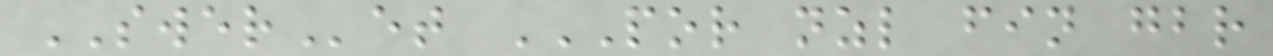SWERet POR NZL FIN GBR
